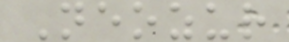Neozur
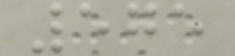575
